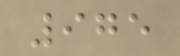975
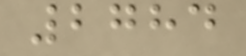2784
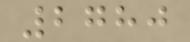2780
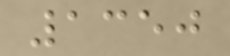1350
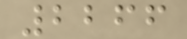2266
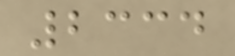2334
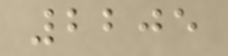2205
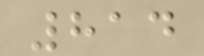814
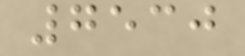7530
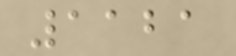1121
